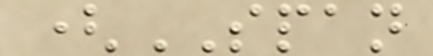(SPAN
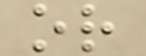or
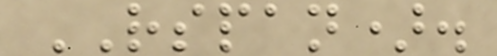RSPAN).
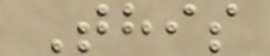This
